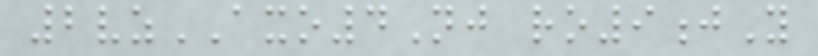2vzAXO4Nj ro9jY
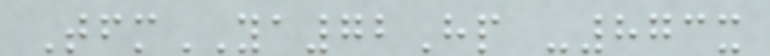TfmYA72Hp -873x
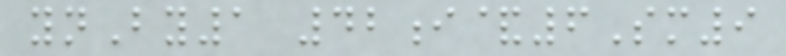ynBy1 42i&6Sm9
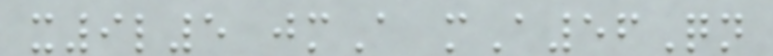x9l5 jmA mA56Qn
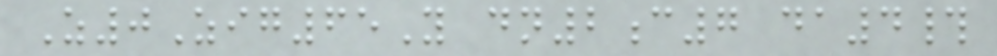Z0Zig65Y dn2c7 da4#
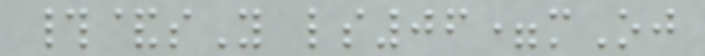#&sY ls06=mOj
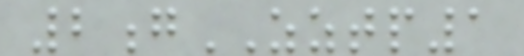2gZZTP1
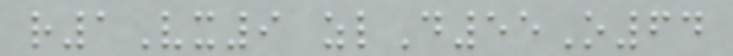r1Vx9 zlD55O64
